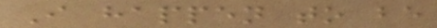I happen to be
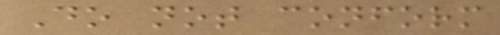Do not conform
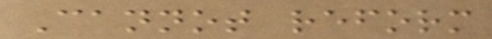Cannot reform
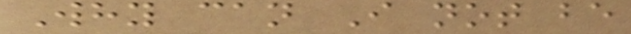Why can I not be
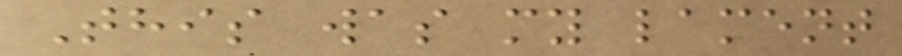This was my lament
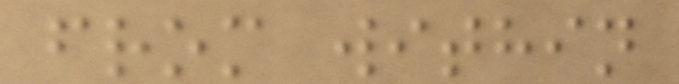from within
